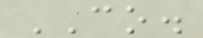CO.
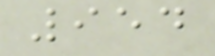954
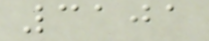3101
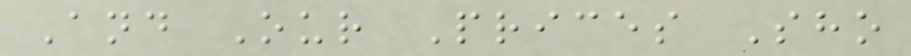And Our Prices Sho
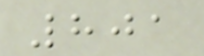801
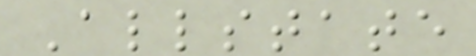Allstate
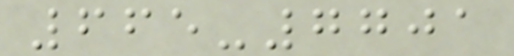665-7701
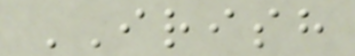IRISH
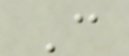C
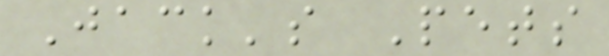Jack's Pets
